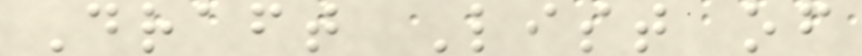Draft List of
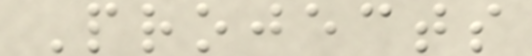Projects
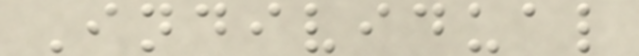Individual
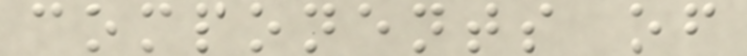components of
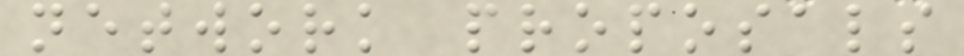network proposals
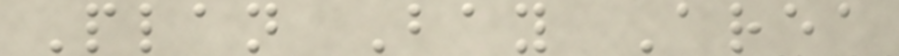Plan Bay Area
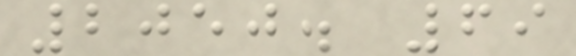2050. 69
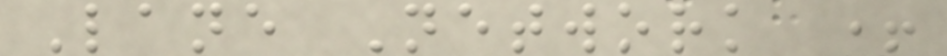Lane Network +
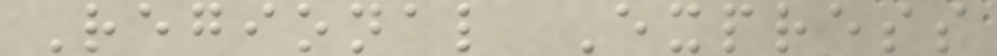Regional Express
